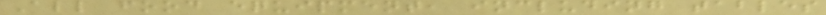All food equipment, including tables
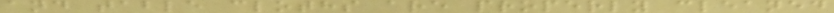and table cloths are properly cleaned
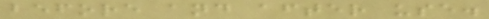before and after use.
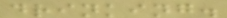drinking.
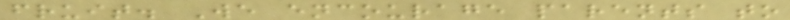fruit. We encourage parents to
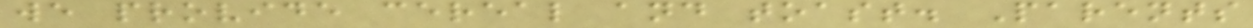we provide cereal and toast. Parents
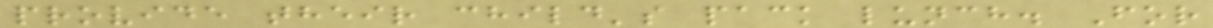provide their child's pack lunch. For
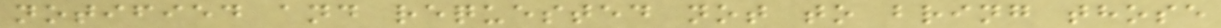notified and requested not to bring those
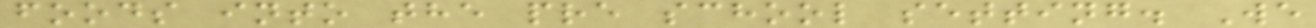foods into the pre school setting. We
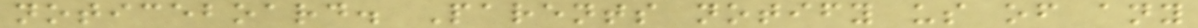noticeboard. Parents notify us of any
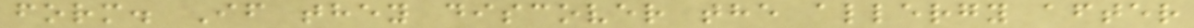form. If they discover the allergy after
